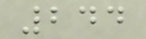244
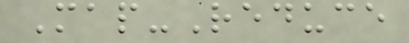Map-Reduce
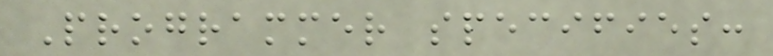Programmer specifies:
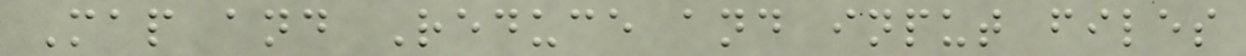Map and Reduce and input files
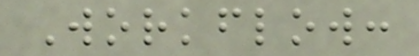Workflow:
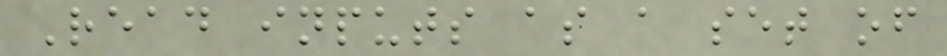Read inputs as a set of
